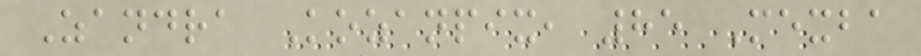Zandra Kozanpix, 85 Mexba
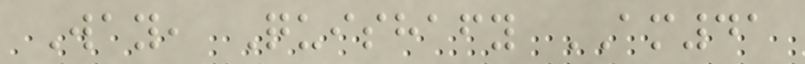Way, Quishafy AM41
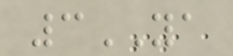3YA
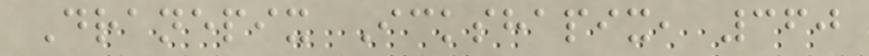Dranepix Ickshapix, 360
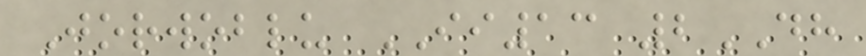Jorwoblu II13 2DH
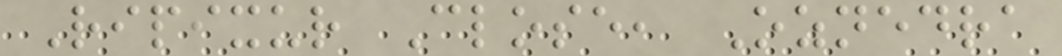Ripixur Close, Oznedra
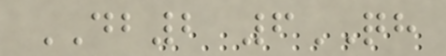DB2 6QH
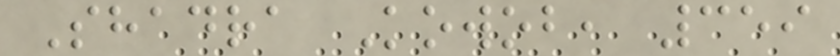Shadra Kowob, 359
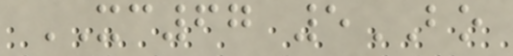XC67 5BO
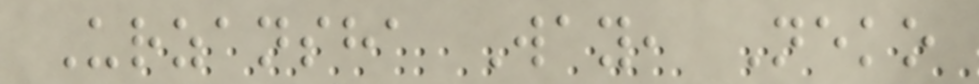Urzansha Way, Neko
